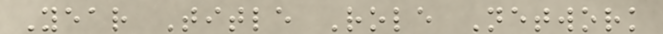Year Title Role Network
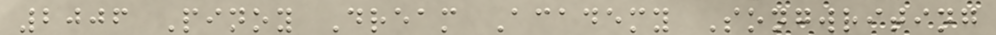2006 Pinoy Dream Academy Songwriting
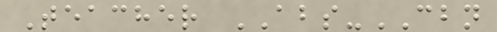Teacher ABS-CBN
